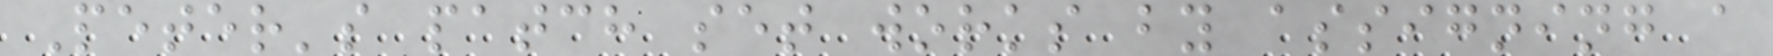Peter's patch set works by assigning a
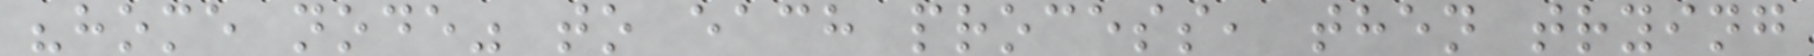"home node" to each process, then trying
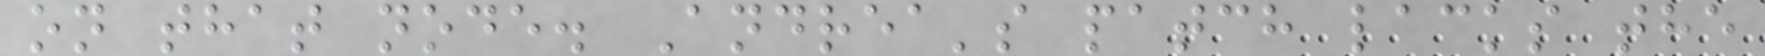on that node. Andrea's patch lacks the
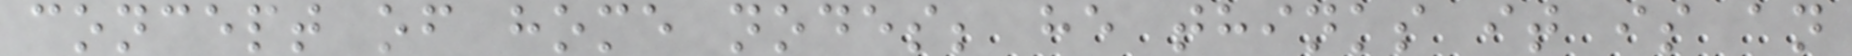concept of home nodes; he thinks it is an
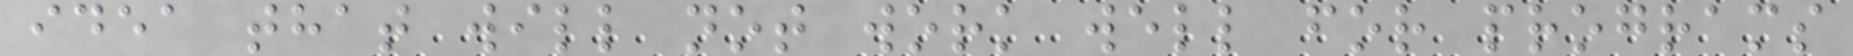idea that will not work well for programs
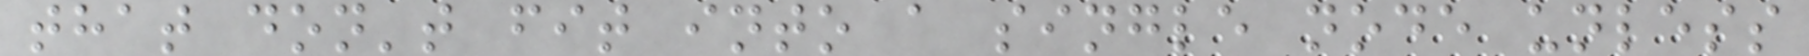that don't fit into a single node unless
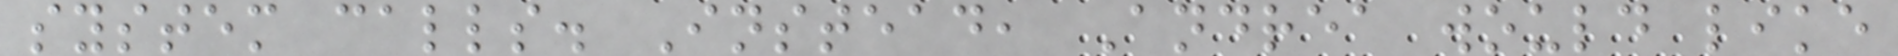system calls. Instead, Andrea would like
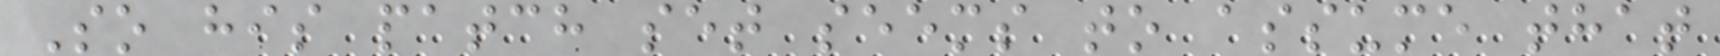So his patch set seems to assume that
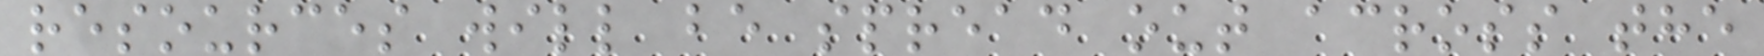resources will be spread out across the
